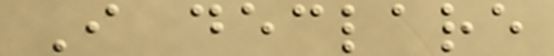I declare
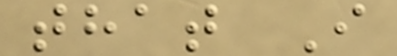that I
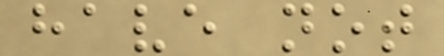have not
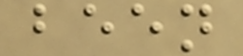been
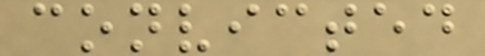convicted
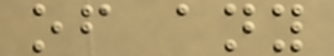of any
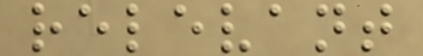relevant
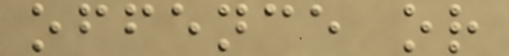offence or
